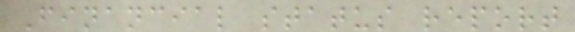Financial status report
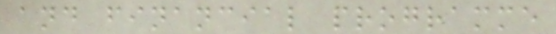and financial programme
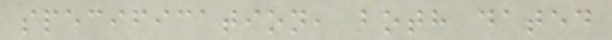specification, both dated
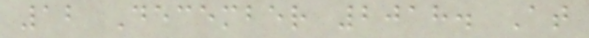12 December 2018. At
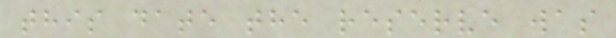this date the reserve was
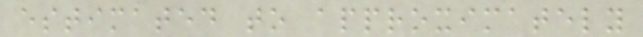estimated to approximately
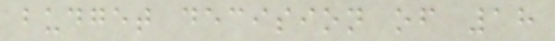budget decision of 18
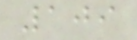109
